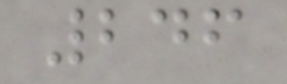246
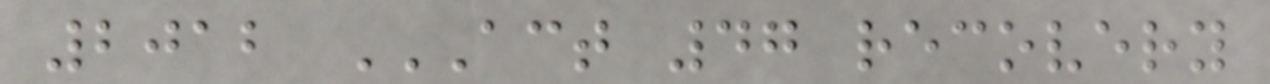2012 ACT 47 RECOVERY
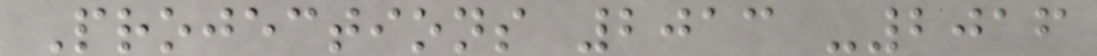Projections 2013 -2016
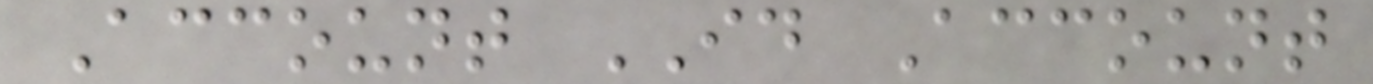Account ID Account
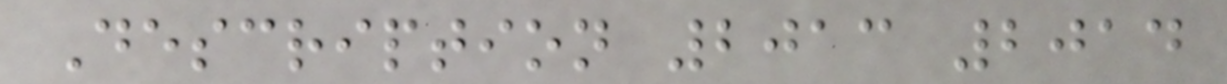Description 2013 2014
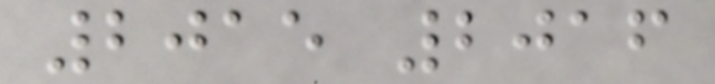2015 2016
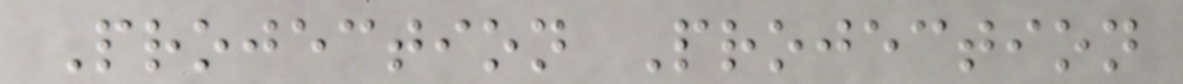Projection Projection
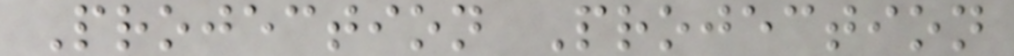Projection Projection
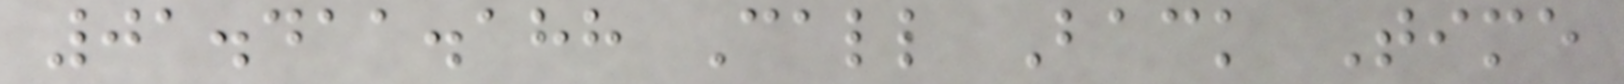01.411.188 Call Back Time
